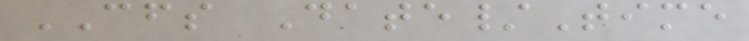CFS Date/Time
